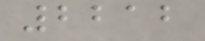2212
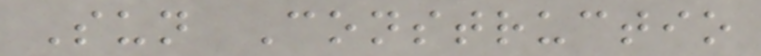Sun Constructio
